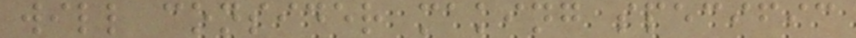will consider making specific
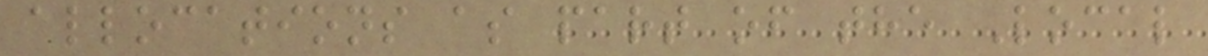allocations as part of the Local
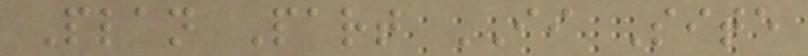Plan Part II Site
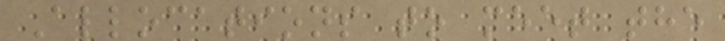Allocations to meet the
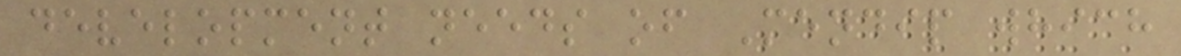development needs of Mendip which
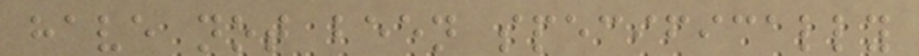have not been specifically
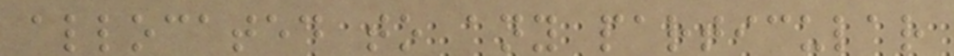allocated to any particular
